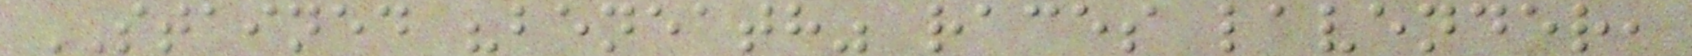STAINED "beneath" races lavender,
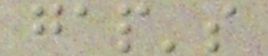gap's
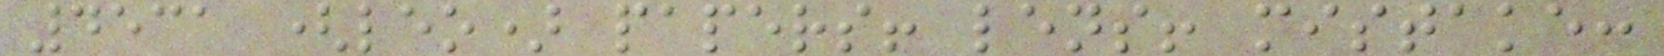4531 (leo) papers! lens! mistake:
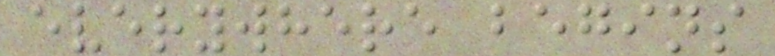everywhere begins
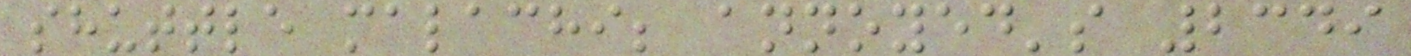shuttle malachi; annoyed's 2349
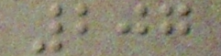207
